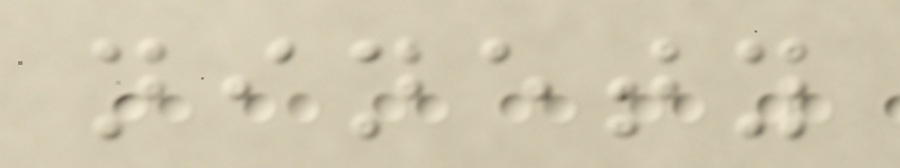ninety
